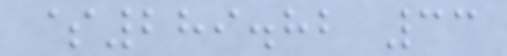$289.82 33
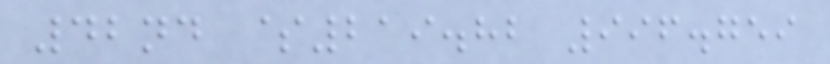42nd $219.82 996.759
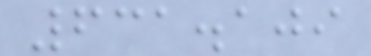631.109
